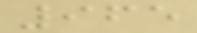965
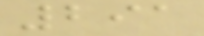291
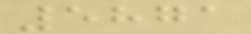5871
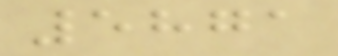5871
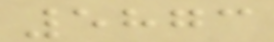5873
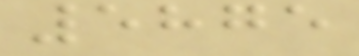5875
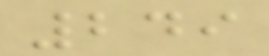249
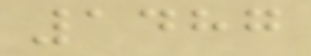1487
